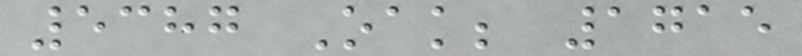5387 Oak; 1715
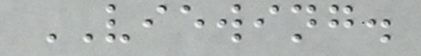VIEWING.
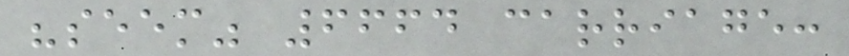"seem" 6664 carriage:
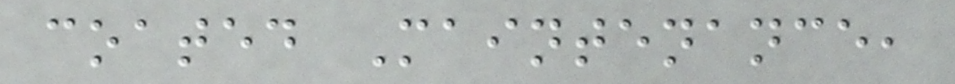coated Maintenance,
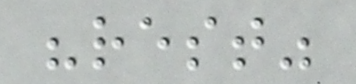"rest"
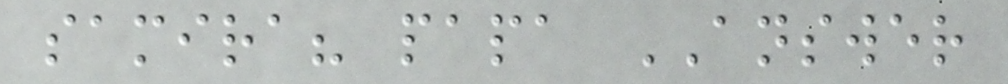samira? papa ANSWER
